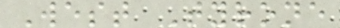West Tyrone
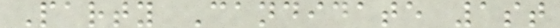Party Candidate 1st
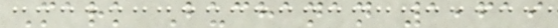Mark Buchanan 1,619
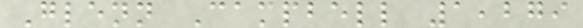Glenn Campbell 1,279
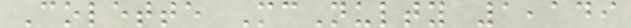Colette McNulty 1,149
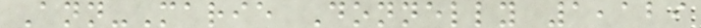Ann-Marie Donnelly 1,129
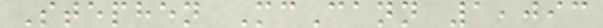Stephen McCann 1,093
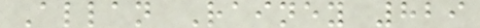Allan Rainey 829
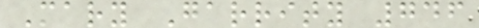Mary Garrity 746
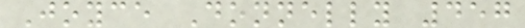Joyce Donnelly 457
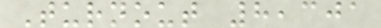Turnout 8,301
